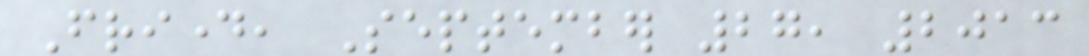Friday, September 27, 2013
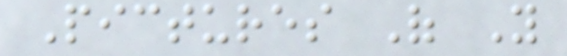Pictures Of You
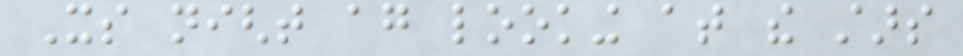Its night again looking at the stars
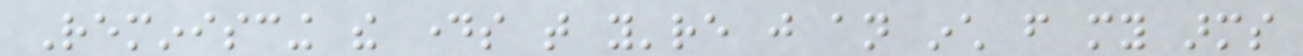Reminiscing the days that you're just an inch from my arms
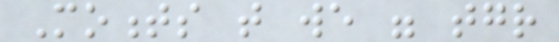Moments that we were together
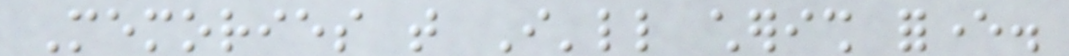Memories that I'll cherish forever.
